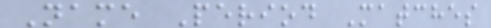Name Period Matches
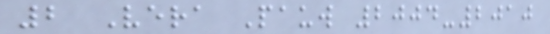2 Vera Pauw 2004-2010
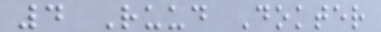4 Ruud Dokter
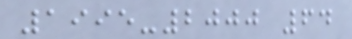1995-2000 64
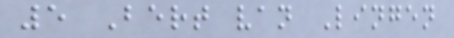5 Bert van Lingen
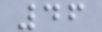46
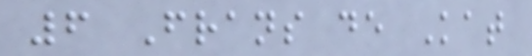6 Frans de Kat
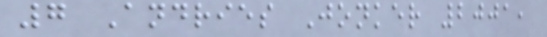7 Andries Jonker 2001,
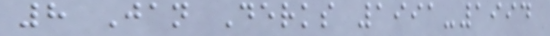8 Jan Derks 1991-1994
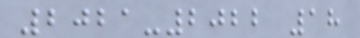2021-2022 18
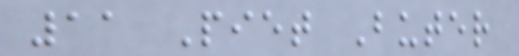11 Piet Buter
